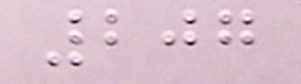207
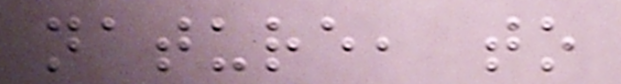nature, to
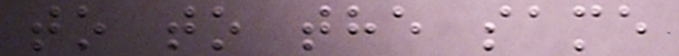to to the same
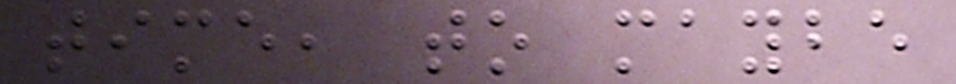time, to maybe
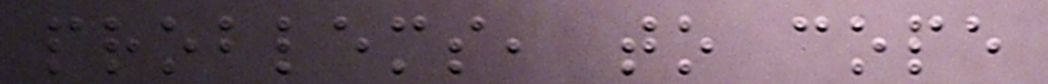problems, to cope
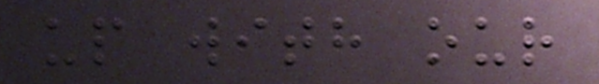up with our
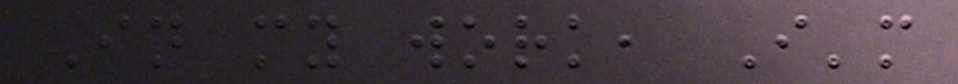In my work, I'm
